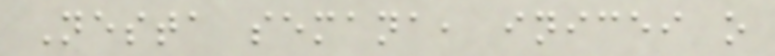Nesta semana, inicei o
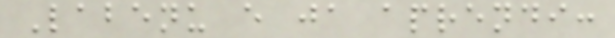Labenu e ja aprendi:
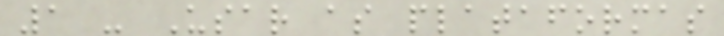1 - Usar as plataformas
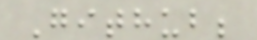Github;
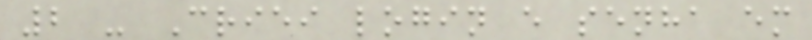2 - Criei login e senha em
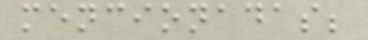mencionadas;
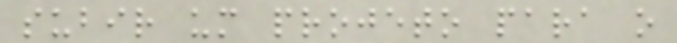subir um projeto para o
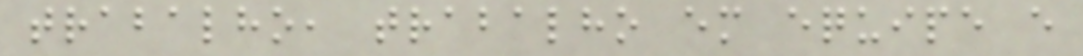trabalho, trabalho em equipe e
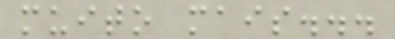muito mais...
